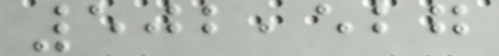502,527
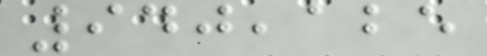940,125
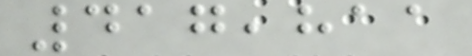417,811
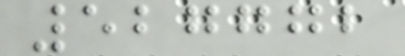527772
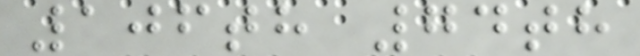106th 74th
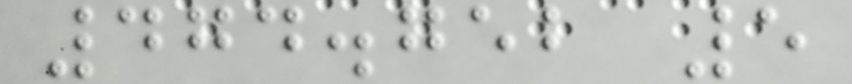474.752 5
